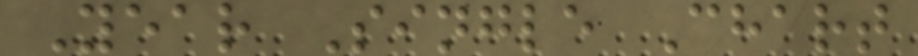Year Single Chart
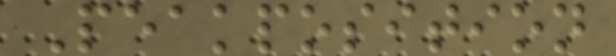Peakposition
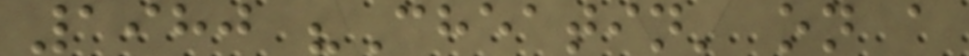1980 "Cheatin' on a
